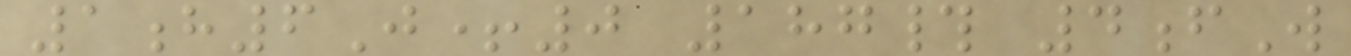1h6J+0 187# 4fW
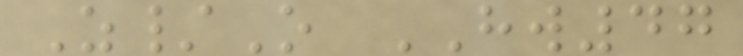Z/O HW47
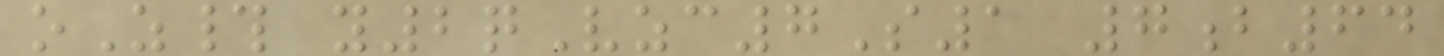oZ# y2qVzc7S1 7b64
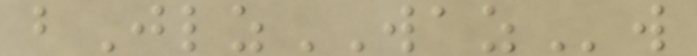bJlzWAZw
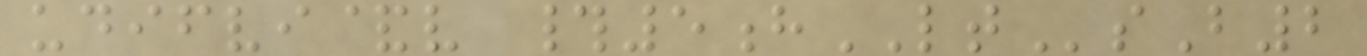udifvi&v #5hLTsB2
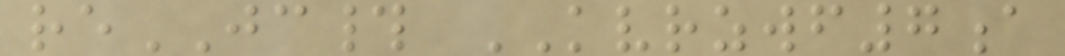reJC# KVRZWF7a
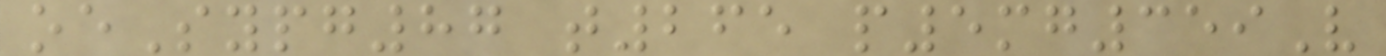oeSypg87 t265 p5mg359V
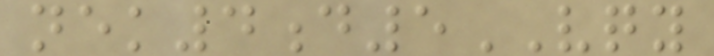nek4d5VQY
